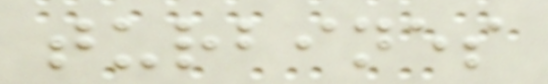turbines
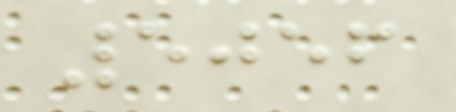5056
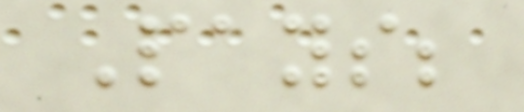Pays;
